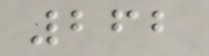262
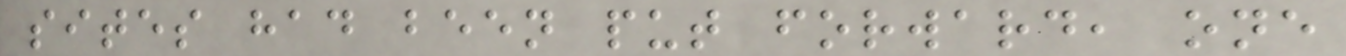sites had been put forward, one
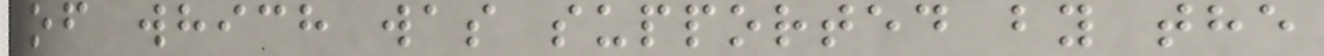of which was supported by the
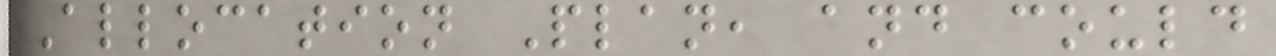Allocation Plan, and could
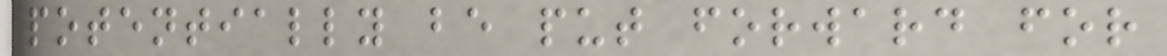potentially be put forward for
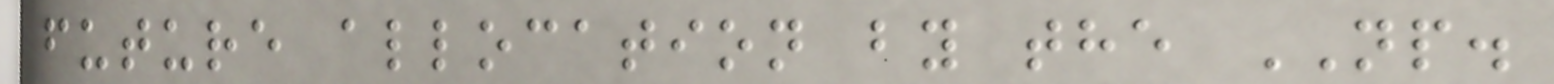future allocation by the NP.
